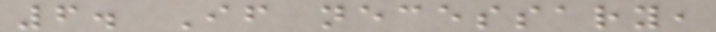6. If necessary,
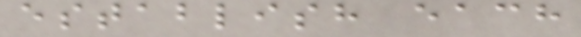establish each
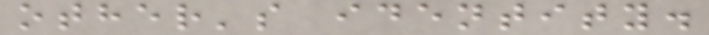other's identity.
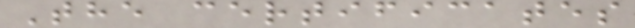The certificates
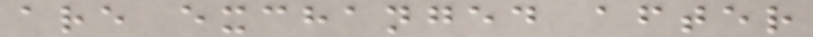are exchanged after
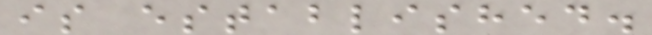is established.
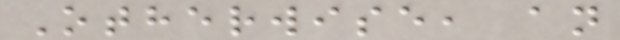Otherwise, an
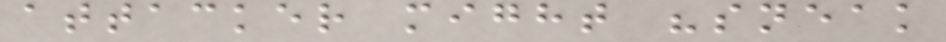attacker might "sneak
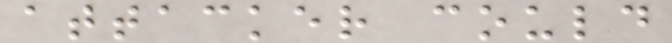attacker could
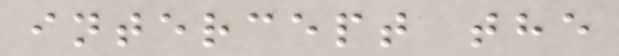intercept the
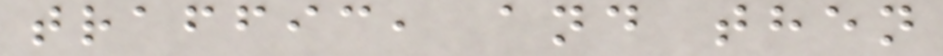traffic, and then
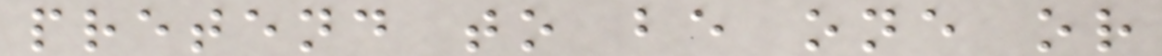pretend to be one or
